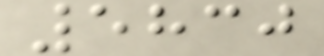5830
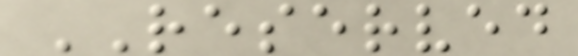RESERVED
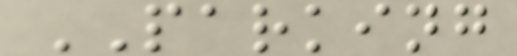PARKING
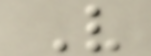V
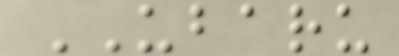UBARU
